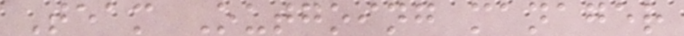Team Outgoing manager
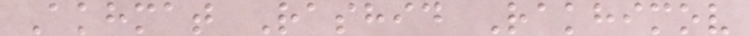Akhmat Rashid Rakhimov
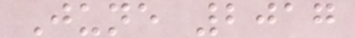June 2017
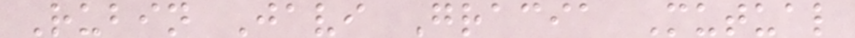Rubin Javi Gracia Mutual
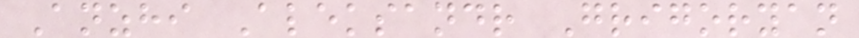Anzhi Aleksandr Grigoryan
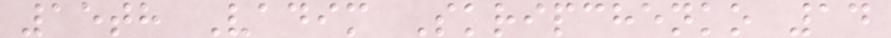15th Vadim Skripchenko 14
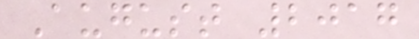August 2017
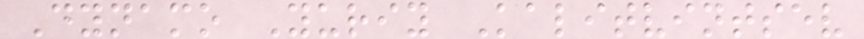Dynamo Yuriy Kalitvintsev
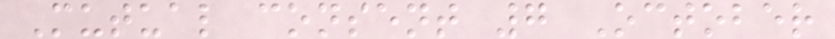Mutual consent 7 October
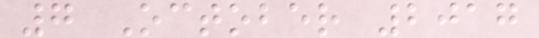7 October 2017
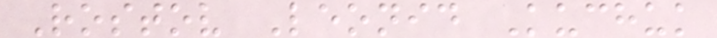Rostov Leonid Kuchuk
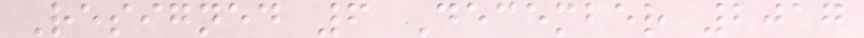Resigned 6 December 2017
